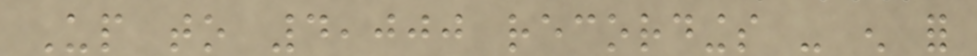Up to 4,000 recordings - enough for
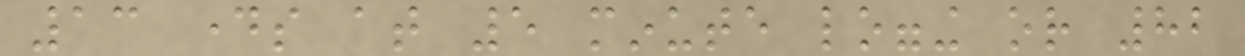13 days at 5 minute logging or 82
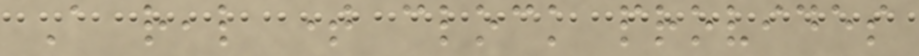A real time clock provides
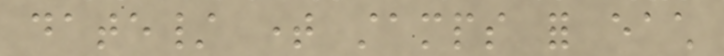date/ time stamps for each
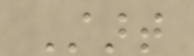Start
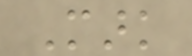Mark
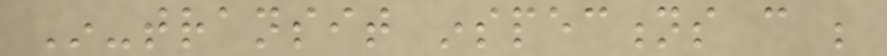In-transit inspections can be
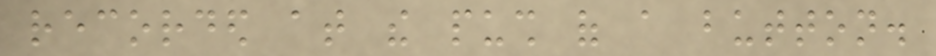recorded at the push of a button.
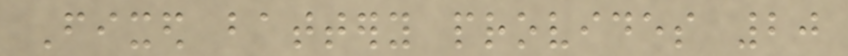Fixed battery provides 20
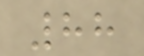88
